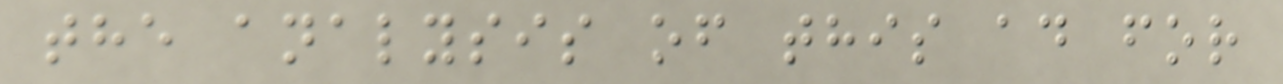the analysis of this ad for
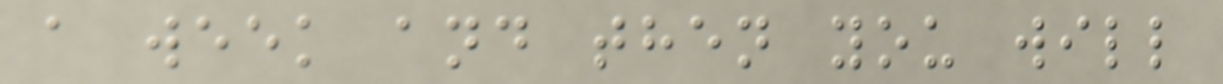a week and then you will
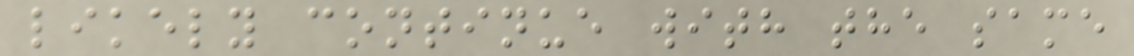likely continue with the same
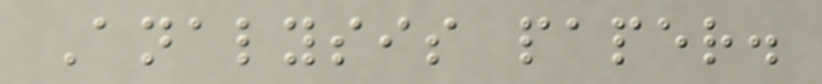Analysis paper.
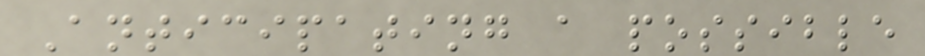Anticipating a possible
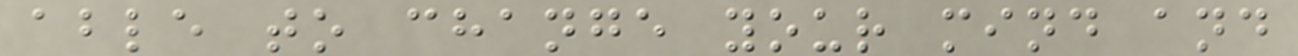able to change your mind and
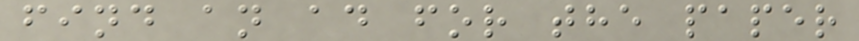find an ad for the paper
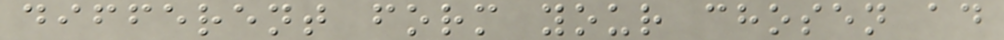different form your chosen ad
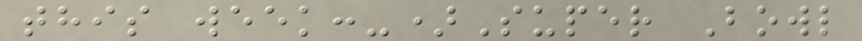this week:-)Super Bowl
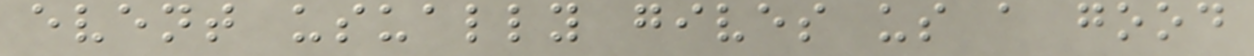event usually gives us a good
